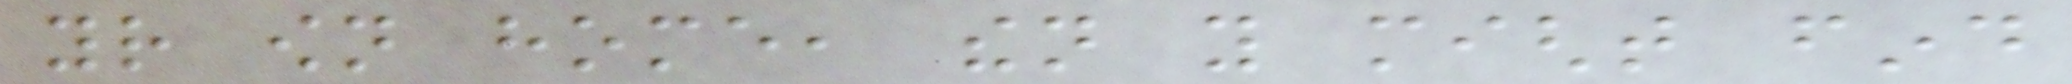your own home, then you might find
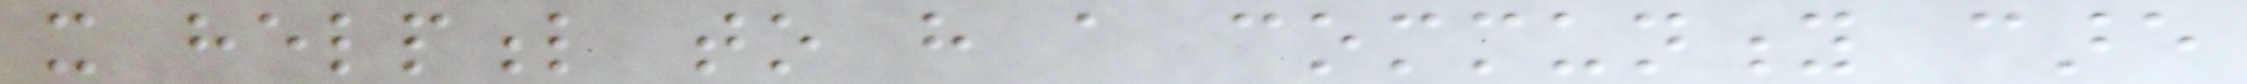it helpful to have a community care
